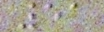51
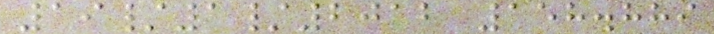19/1/2012 158.889
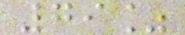79%
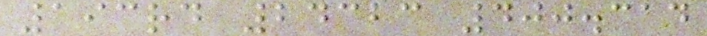193rd 24323 400.314
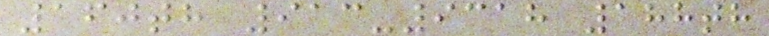160th 913-9318 188th
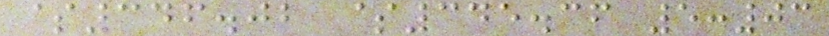$346.02 $345.36 5:03
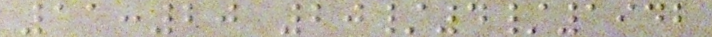11:20 20/4/1942
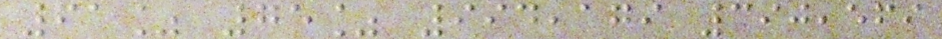61% 75% 994,179 390,569
